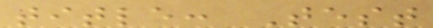title: Test
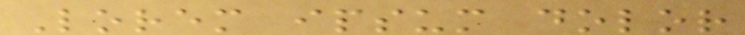Lorem ipsum dolor
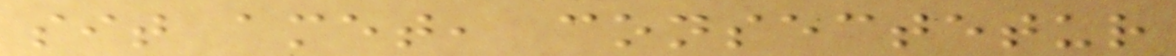sit amet, consectetur
